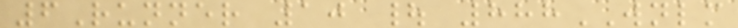6Runner 10 | 888WNLM
